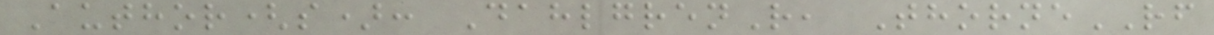Author(s): DahlgrenR, ThorneRF
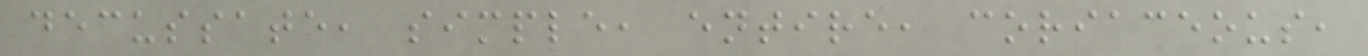decussate, simple, entire, coriaceous,
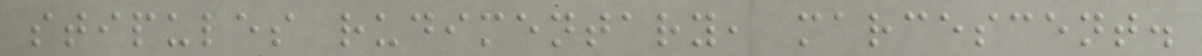stipules rudimentary, marcescent.
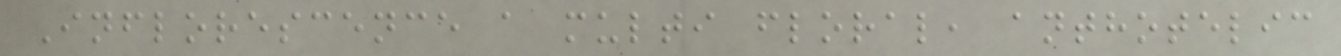Inflorescence a multi floral, anthotelic
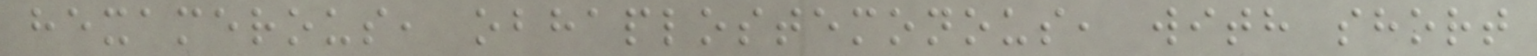hexamerous, obhaplostemonous, with short
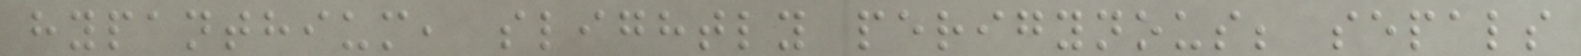hypanthium, slightly perigynous; sepals
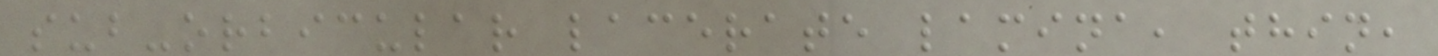sub-orbicular lacerate lamina, thin,
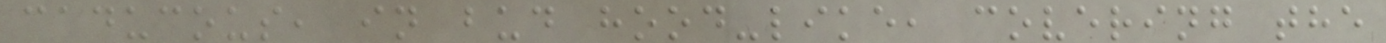caducous, in bud hood-like, covering the
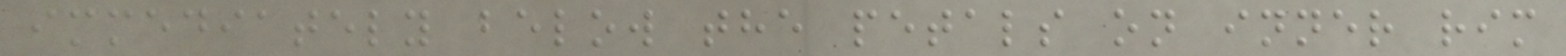immediately below the petals on inner rim
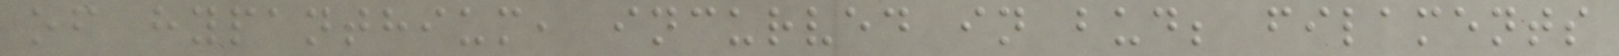of hypanthium, incurved in bud; filaments
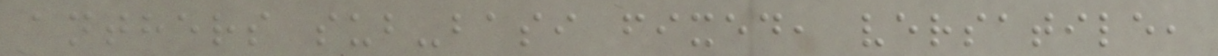anthers sub-basi fixed, versatile,
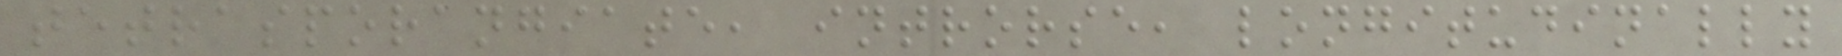tetrasporangiate, introrse, longitudinally
